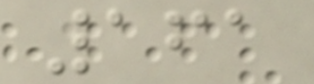161
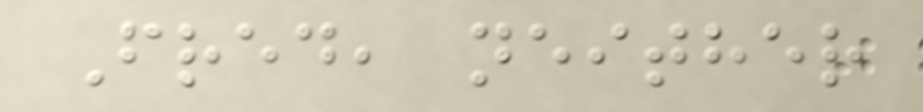Fred, neither
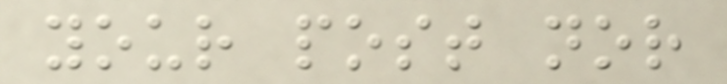your post nor
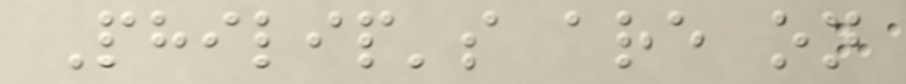Philip's are on
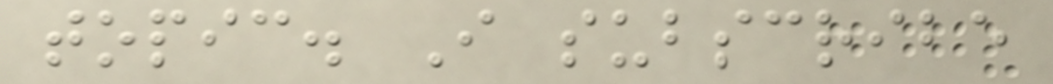topic. I subscribe
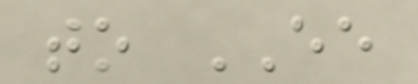to EE
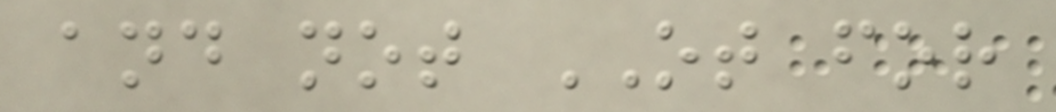and not OT for
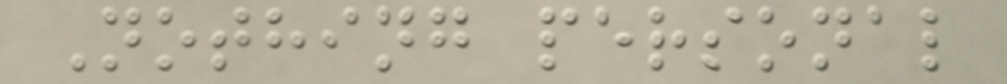Nothing personal
